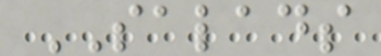SALADS
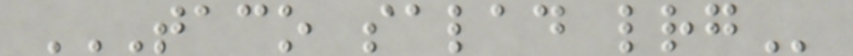TACO SALAD LRG
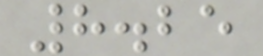8.25
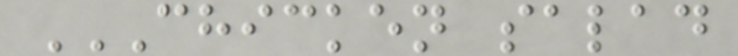CHICKEN SALAD
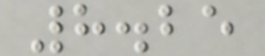8.25
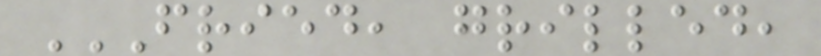FRIED, GRILLED,
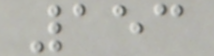153
